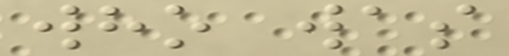who was
